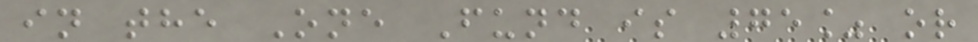in the One Fund is 75% or
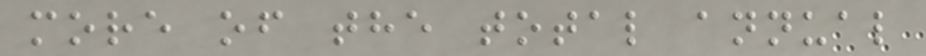more of the total annual
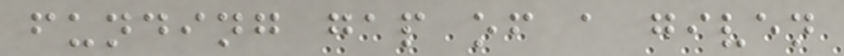funding gap of a given
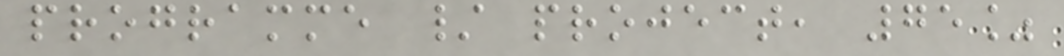programme / project, 75%
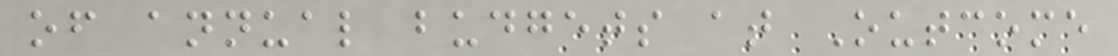of annual budgets at Outcome
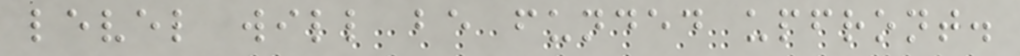level will be funded upfront.
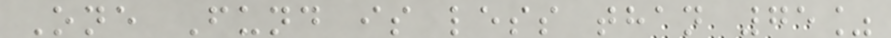One Fund is less than 75%
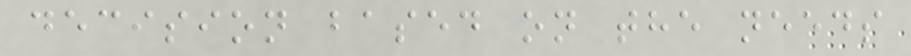decision based on the needs
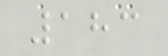183
